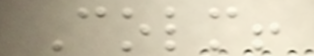Colm!
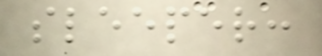sleeper:
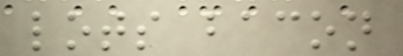lots bacon
